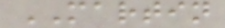MARTIN
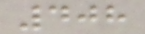408
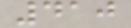410
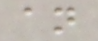an
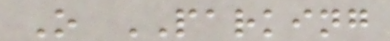O PARKING
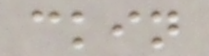ckin
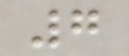7
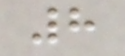8
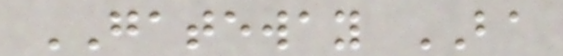GATEWAY BA
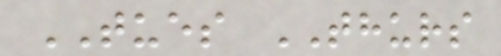TUES THURS
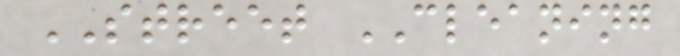STREET CLEANING
